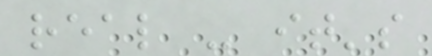real - it's
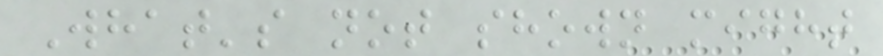What's not shown might
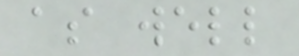as well
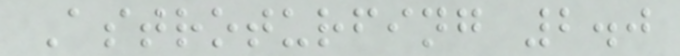Astroturfing 2.0
